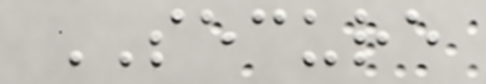SECURE
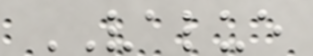VALUE
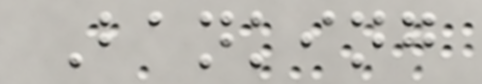Banking
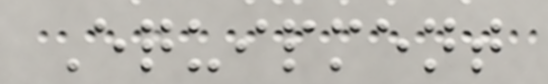Equipment
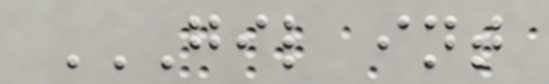GIL INT
